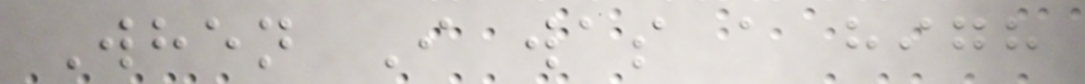When I was a high
